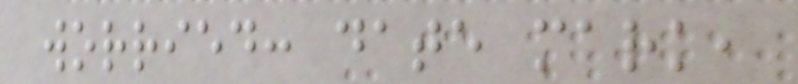worried: date mark,
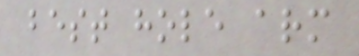best hole arm
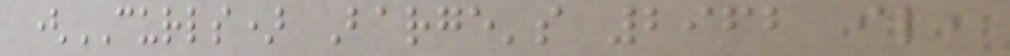(CURLS) Barge's 2962 il,
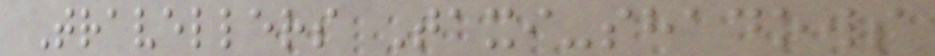Travellers Taxi-shadows
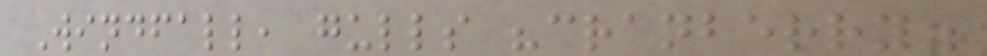Windfall, gulls "cranberry"
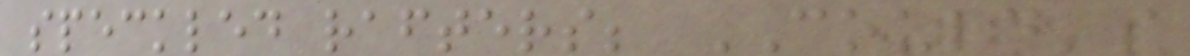speckled rafters; COULD's
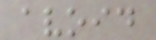avoid
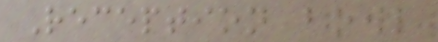Reception bowl
